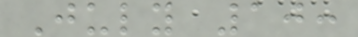July 10:
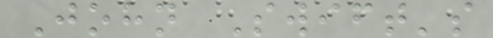John Swift's
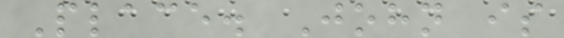Place. John is
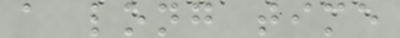a long time
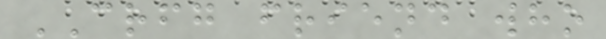CRFG friend who
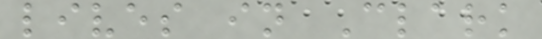lives in Clark
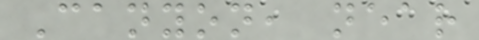Canyon, near
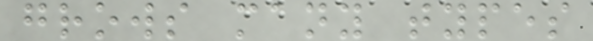grows many types
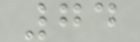74
